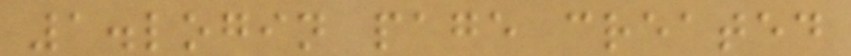1.login page created
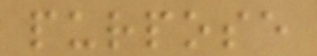purpose
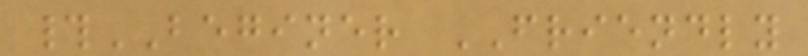#BEGINER FRIENDLY
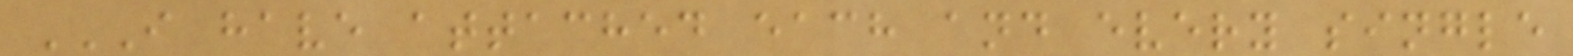I HAVE ATTACHED EACH AND EVERY SINGLE
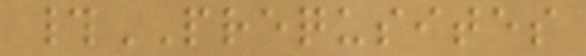#PREQUSITES
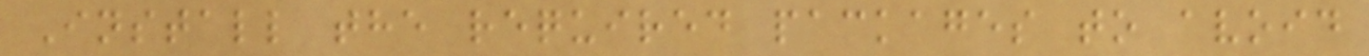Install the required packages to avoid
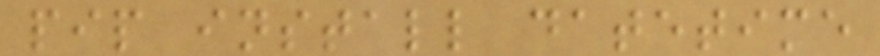pip install datetime
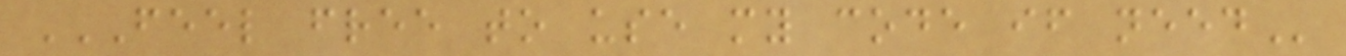FEEL FREE TO USE MY CODE IF NEED
